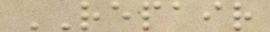REPAIR
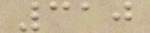310
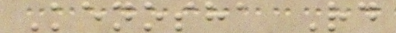Kenosha Rd
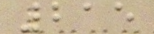215
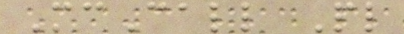McCall Pl
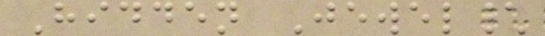Hidden Jewel\
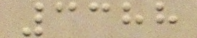3388
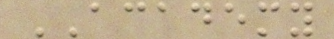ACADEMY
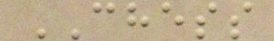CHESS
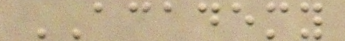ACADEMY
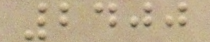2400
